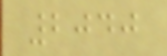2040
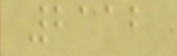2112
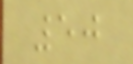50
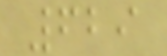629
